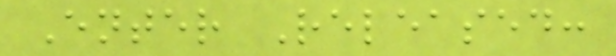Enter Released:
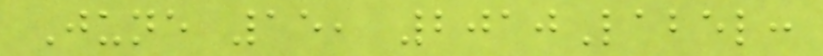June 15, 2010Label:
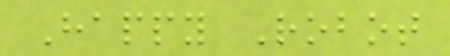Happy Robot
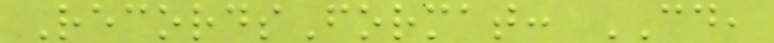RecordsFormat: CD,
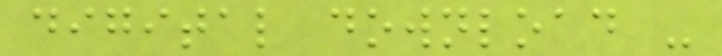digital download -
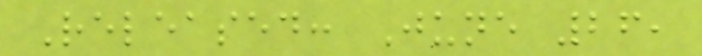Released: June 26,
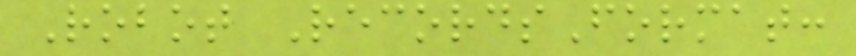Robot RecordsFormat:
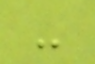-
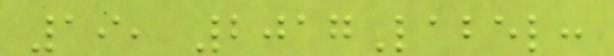19, 2017Label:
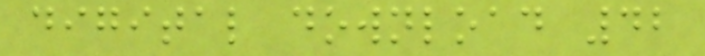digital download 42
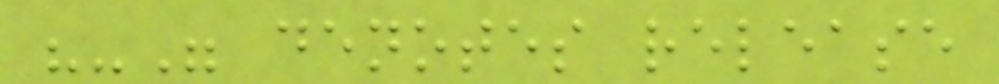"-" denotes release
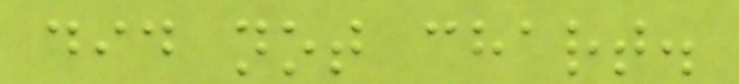did not chart.
